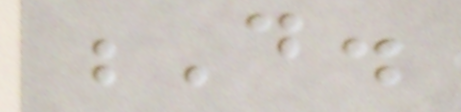D.
